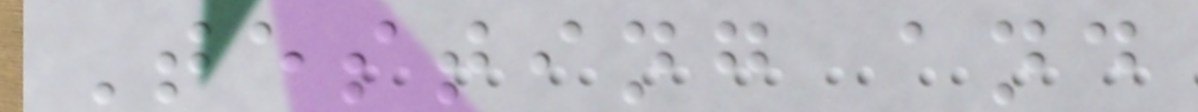Testing and
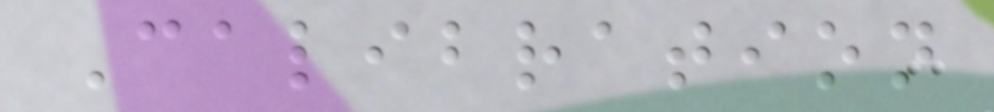Calibration
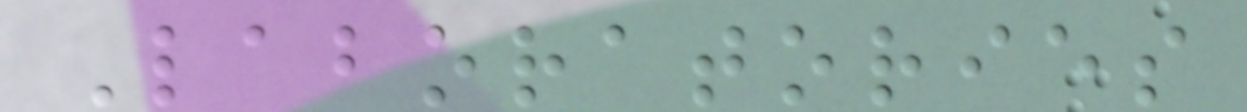Laboratories
